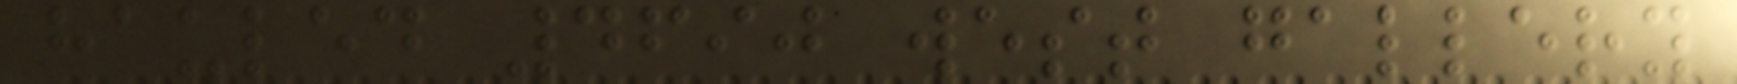hauled 4690 west gallery
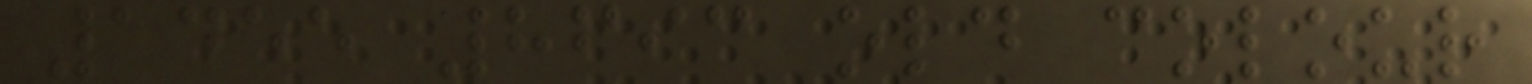1455 8693 old colour
